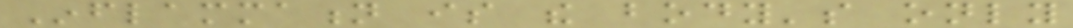Inflammation is the body's only
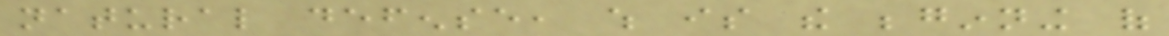natural defense, which is the beginning of
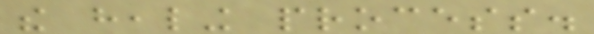the healing process.
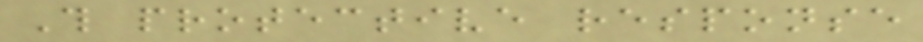This protective response
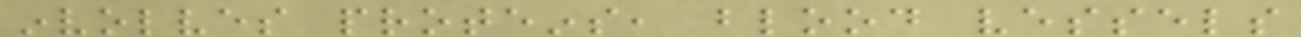involves proteins, blood vessels
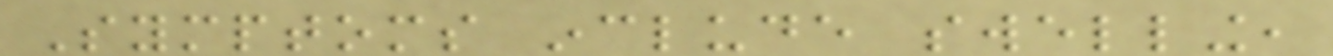Symptoms include swelling,
